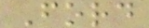Ford
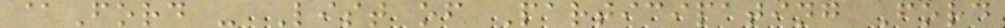@Ford - List of Participating Ford
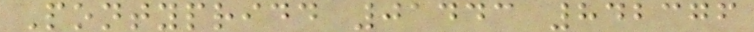Pontypridd 01443 842376
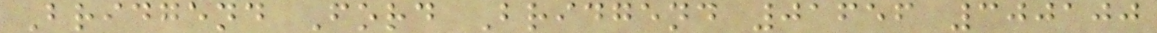Bridgend Ford Bridgend 01656 300100
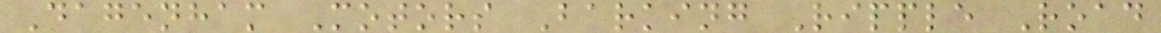Dagenham Motors Barking Ripple Road
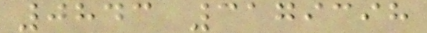0843 3179398
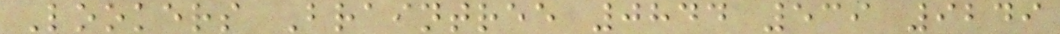Lookers Braintree 0844 539 9249
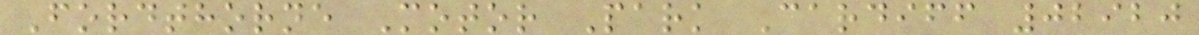Fordthorne Motor Park Cardiff 02920
